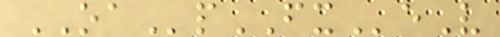OApFXeV
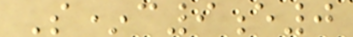S*c9e0
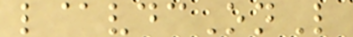l@vdcOnL
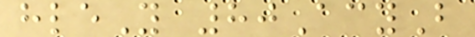hleY 80AcyB
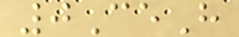0CeH
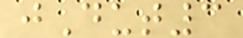jDut3
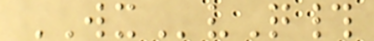WXvQ#
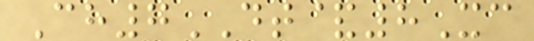Ch7DT&8Xc
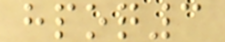hpoq3
